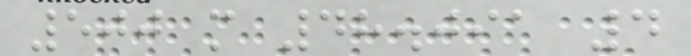500 m 48.091 4
